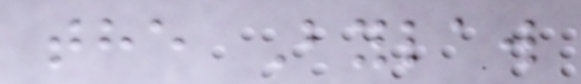the Bylaw
